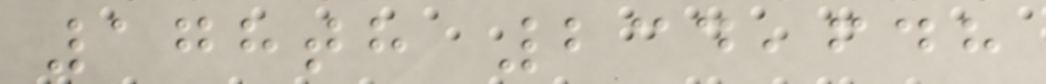178th 234,648
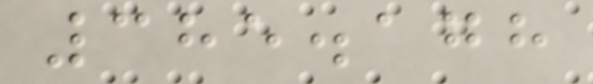385.178
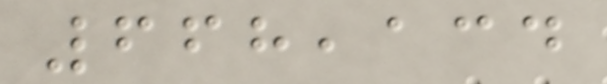668,134
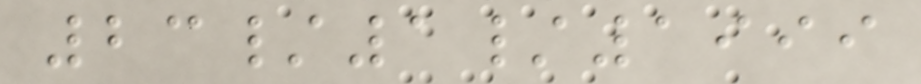23/1/1999
